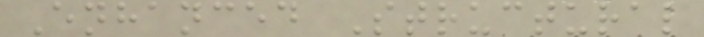Enhanced Structural
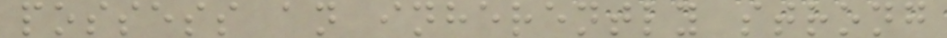possess an inherently strong
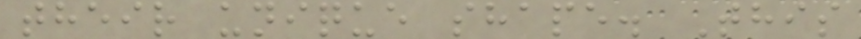their unique shape. This
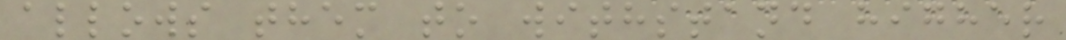allows them to withstand higher
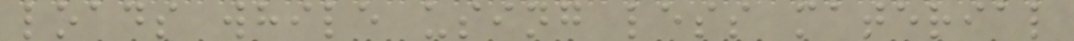loads while using less material
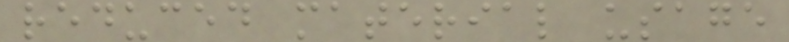reduced material usage
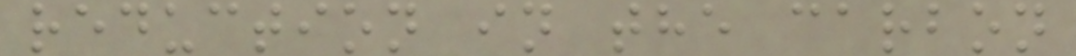reduction in the carbon
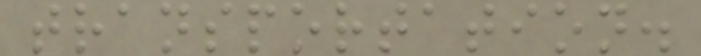transportation.
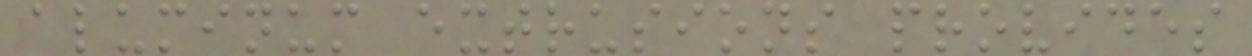aluminum extrusions provides
